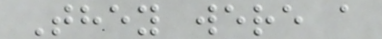They were a
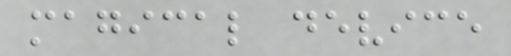magical device
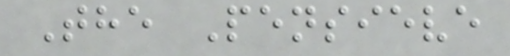The Pensieve
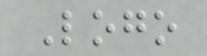Logo
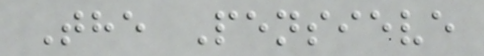The Pensieve
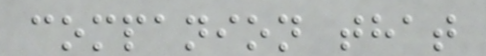companion that
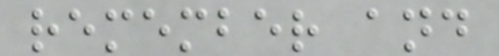remember and
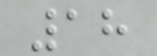18
